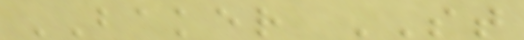BAKER ST
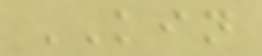KIN
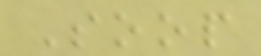Soop
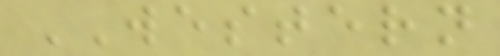WESTERN
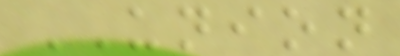UNION
